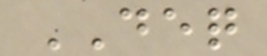DEQ
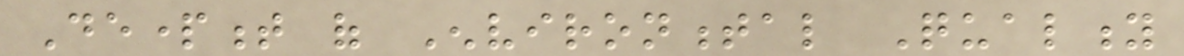Department of Environmental Quality
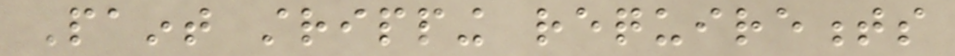Paint stripping requirements
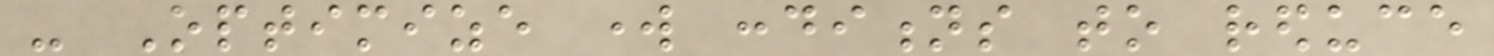- Optimize work conditions to reduce
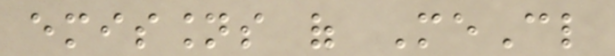emissions of MeCl
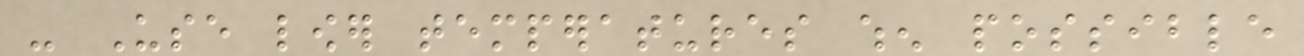- Use lower temperatures when possible
